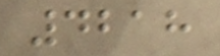4218
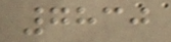7830
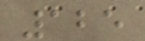125
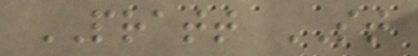PRATT ST
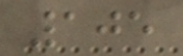105
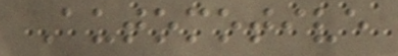Automotive
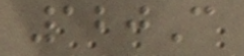120C
